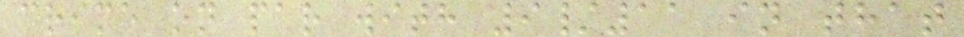crime on par with 9/11 in that
